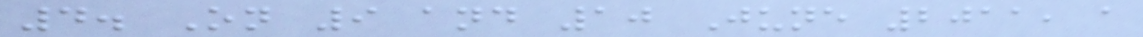4. On 9 and 10 June 2011, a
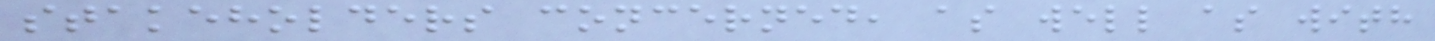stakeholders concerned, as well as with
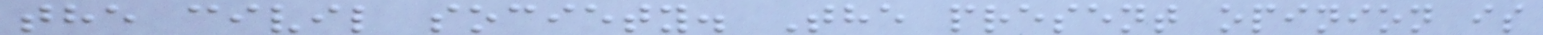the civil society. The present opinion is
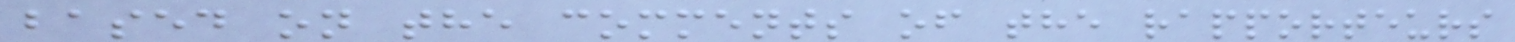based on the comments of the rapporteurs
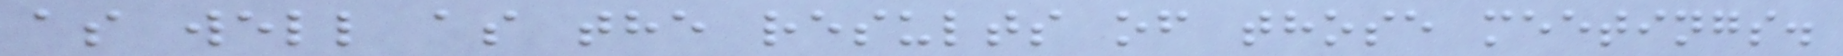as well as the results of those meetings.
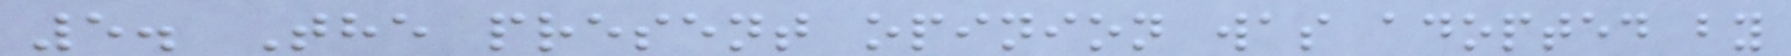5. The present opinion was adopted by
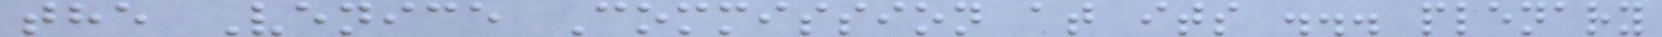the Venice Commission at its ... plenary
